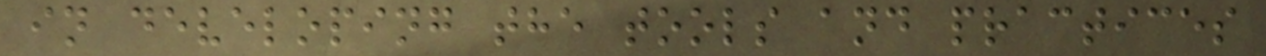in developing the tools and practices
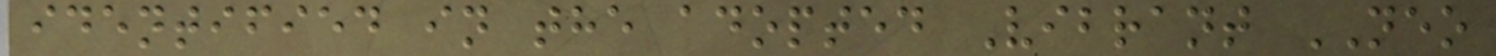identified in the adopted Vibrant NEO
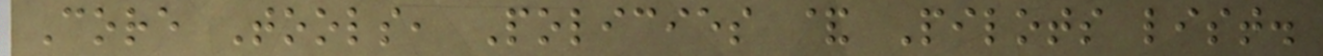Core Tools, Policies & Pilots list.
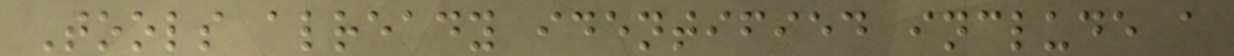Tools already identified include a
